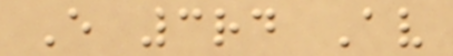E 3rd Av
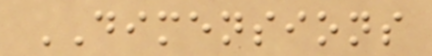DIMENSIONS
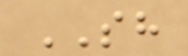SH
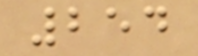254
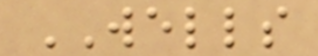WELLS
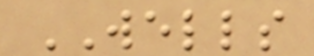WELLS
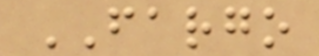FARGO
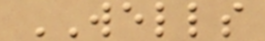WELLS
